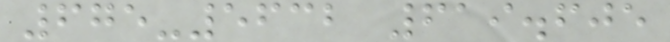675-5632 619.605
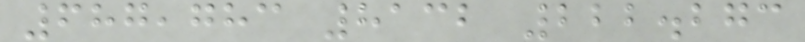687,783 8132 222.273
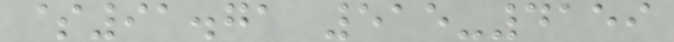$91.71 515-4159
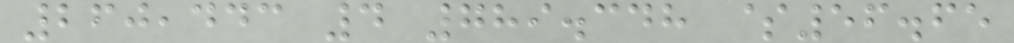260,443 4 789.348 $56.65
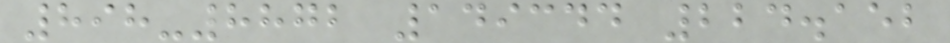898-8872 149344 224.152
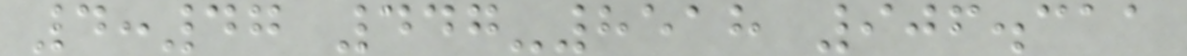4:47 447-8518 906.311
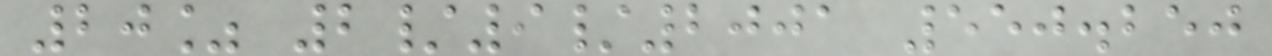20% 2/9/2001 550.250
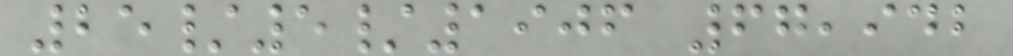25/5/1906 67,942
